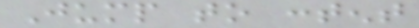Jump to content
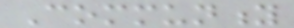Community
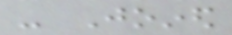- Joined
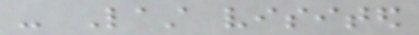- Last visited
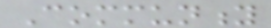Community
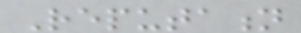Reputation
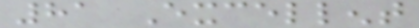81 Excellent
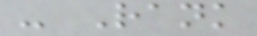- Rank
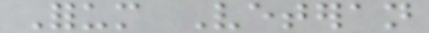Forum Veteran
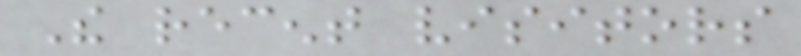The recent visitors
